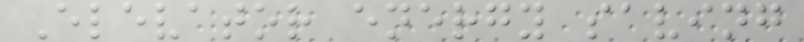Elevator energy saving
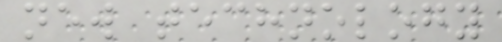new technology
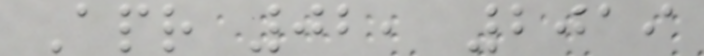Apr 02, 2019
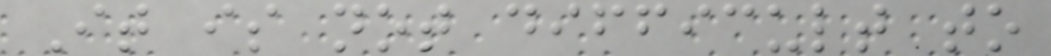It is not difficult to
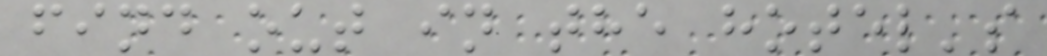find out in the hotel's
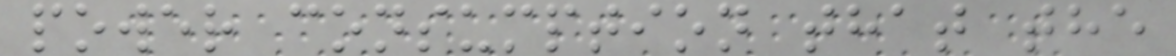power consumption that the
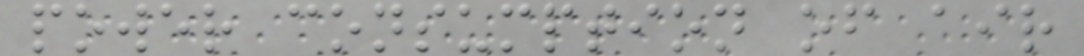power consumption of air
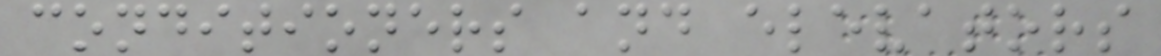conditioners and elevators
